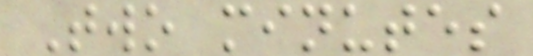Two minutes
